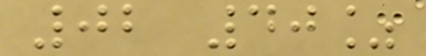02 40%
